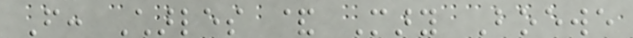From: Charles & Mary Boewe
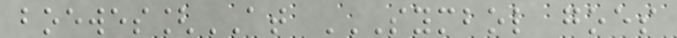boewes[AT SYMBOL GOES
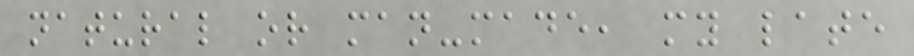natural or man-made, my late
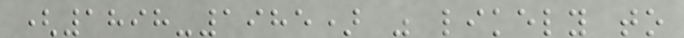(1898-1985) was likely to
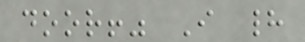door!" I had
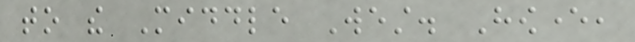to the Middle West. However,
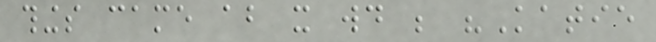things came about it would be "Katie
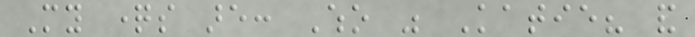My questions are: Who was Katie? and
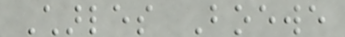Charles Boewe
